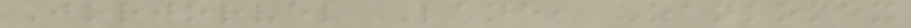Jorjorvel Lane, Zankomex
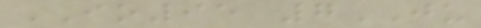IO95 7JU
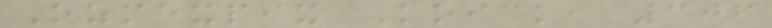Ozmexpix Koick, 306
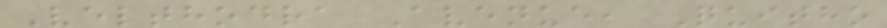Velthodra Avenue, Quitho
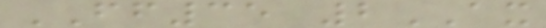FF35 2AX
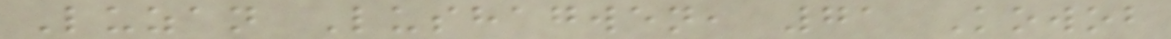Luzan Lushagwen, 71 Kowob
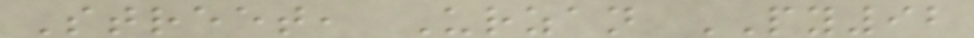Street, Urzan PY92
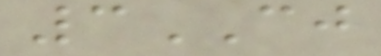3CJ
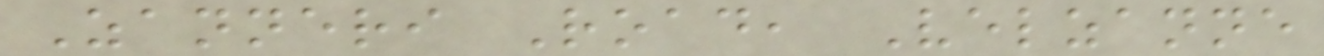Zanneri Road, Velzanne
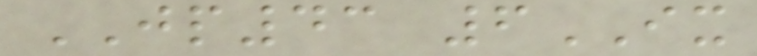JP43 6IX
